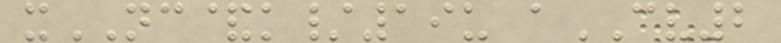xNC&k/19u aCV2
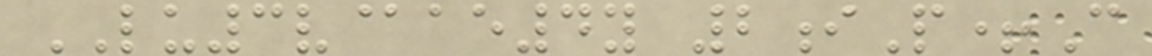LU3v@ae4y 2iP+C
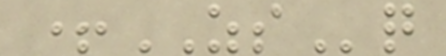+ZSq
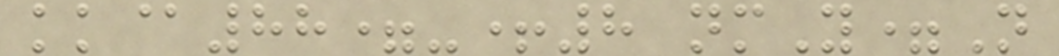kk@88=-+8 nmY=N
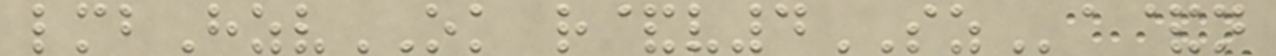lmbHzvOK r&v4SZa&n
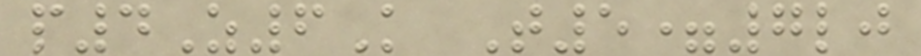p4Z6K T5=7lj
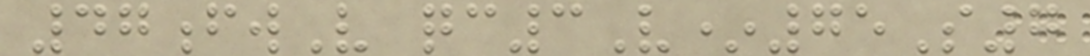47fwV qc3V*75S7
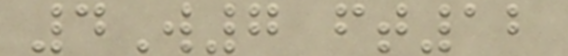4W7 ft12
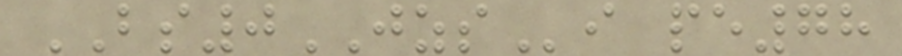BS0JZSi pe78
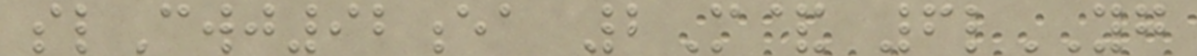slCwj92ea 2M& 6lYG
